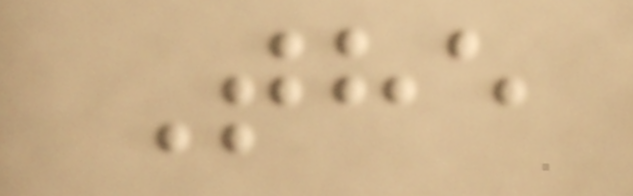The
